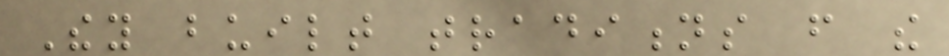They built traditions from the
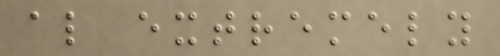also extremely
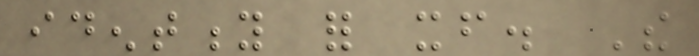identity for itself. The
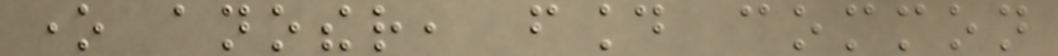one another, found common
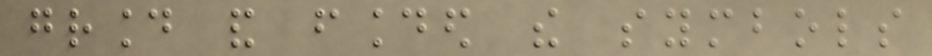ground and founded the symbols
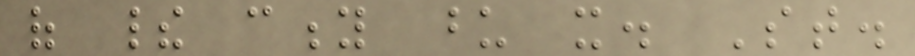of their city upon it. St.
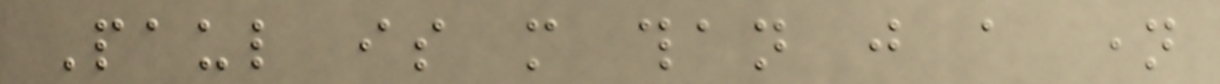Paul is more than just a name
